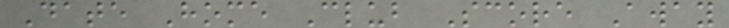Date Home Club Score Away
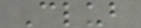Club
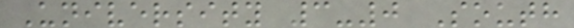University 3-0 South
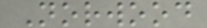Norwood
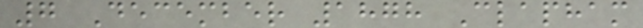7 December 1878 Clapham
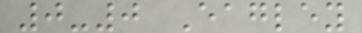0-0 Eagley
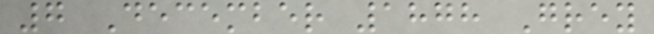7 December 1878 Grey
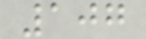107
